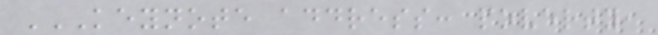KEYNOTE ADDRESS: POVERTY,
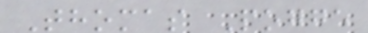Thomas Pogge
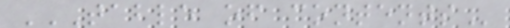TABLE OF CONTENTS
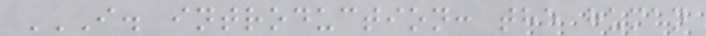I. INTRODUCTION: THE HUMAN
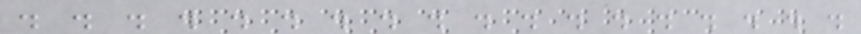. . . . . . . . . . . . . . . . . .
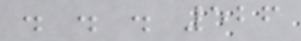. . . 526
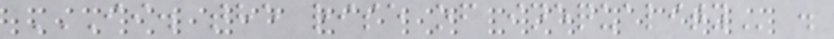II. THE RISE OF INEQUALITY .
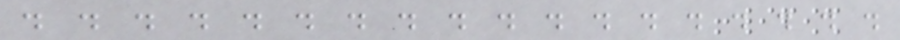. . . . . . . . . . . . . . . . . .
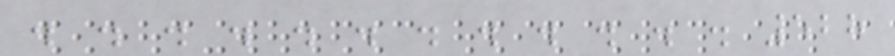. . . . . . . . . . . . 528
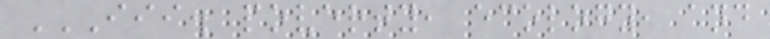III. POVERTY, ECOLOGY, AND
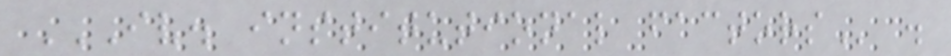IV. INSTITUTIONAL FACTORS .
